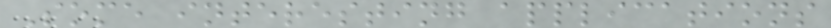Some interesting applications
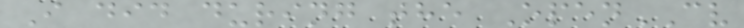I did during the OpenCV
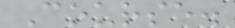Course.
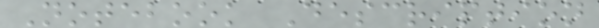Notebook Description
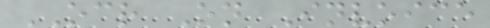OCR On Invoice
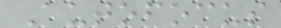Autofocus
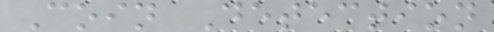Coin Detection
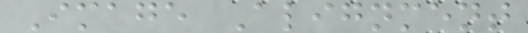Image Alignment
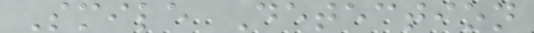Smile Detection
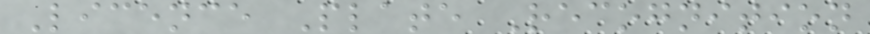Licence Plate Recognition
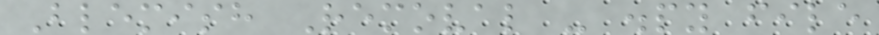Blemish Removal - .py file
